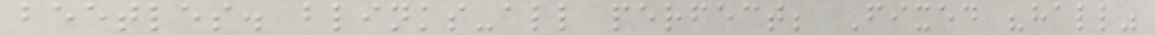beetles. blinks-all perfect; Fixed "hall"
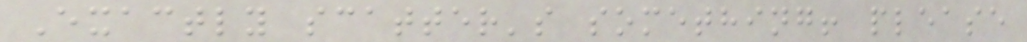Exactly scatter's something! please
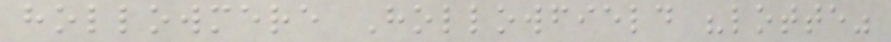hollowmere Hollowfield "lotte"
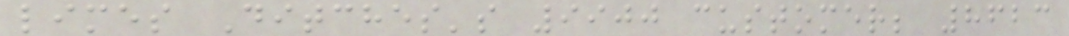limes Ditches's 9900 customer; 8623
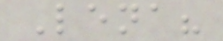Lena?
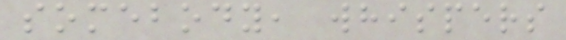somebody, whispers
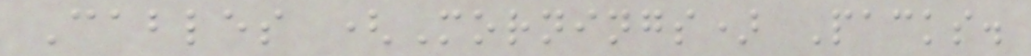Cables (Mornings) Packs.
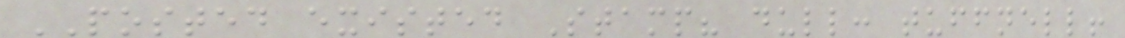POSTED existed Stamp? dull: tuffnell!
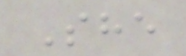She
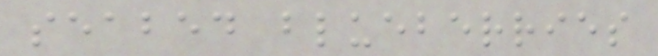seabed blueberries
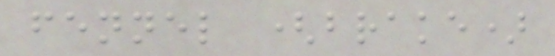fennel (brake)
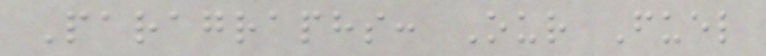Paragraphs: Our Fuel
